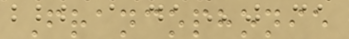Francophonie
